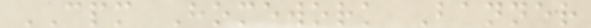CPM Homework Banner
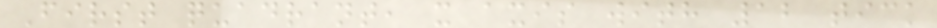First quadrant, x axis with 12 tick
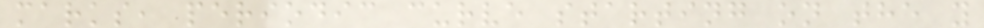marks, periodic curve starting on the y
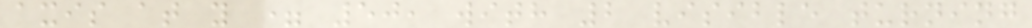axis at y = 50, with 2 visible turning
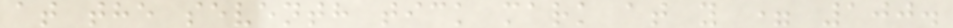at the seventh tick mark at y = 100.
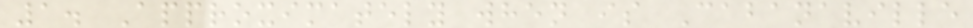1. Approximately when is Cabanaville
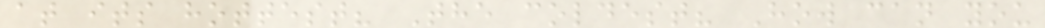at its hottest? The coldest? How can you
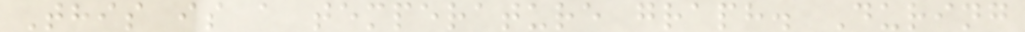This is a temperature graph. During
